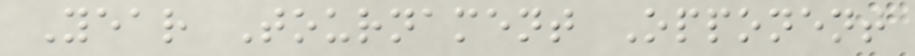Year Tournament Opponent
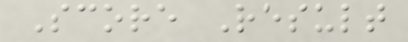Score Result
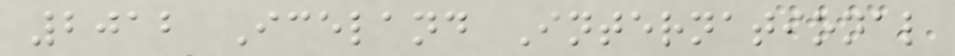2012 Iceland International
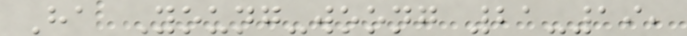Ha Young-woong 21-19,
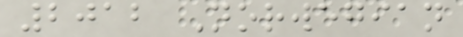2012 Norwegian
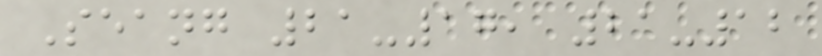Seang 21-17, 21-12
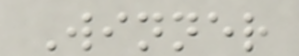Winner
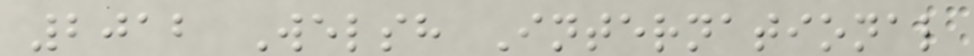2012 Welsh International
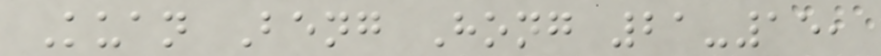Kuan Beng Hong 21-15,
